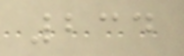234
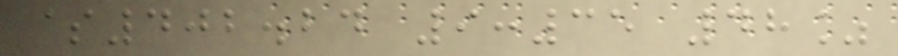$402.24 9:35 48%
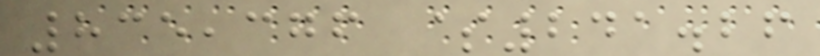835,376 $241.26
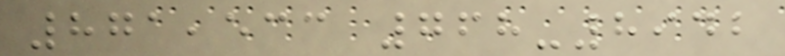871,533 768-8942
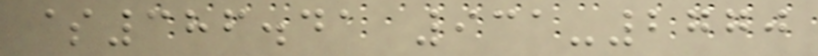$386.41 931-2770
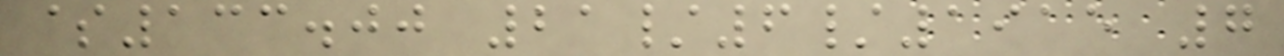$133.00 21/6/1915 7
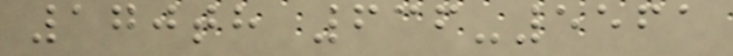170th 636-5561
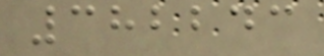382243
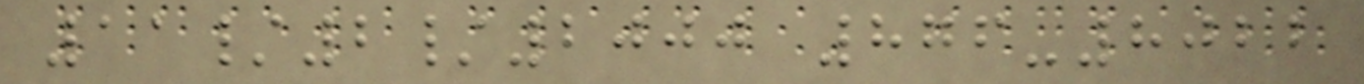11/2/2000 876-8022
